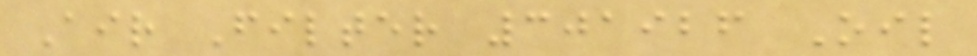Air Filter 301926 Oil
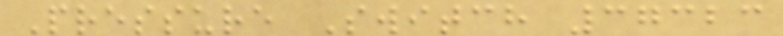Pressure Switch 37323
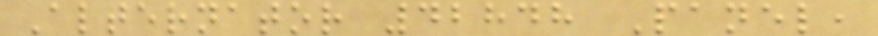Alternator 42848 Panel,
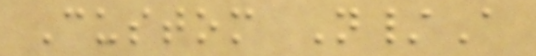Custom N/A
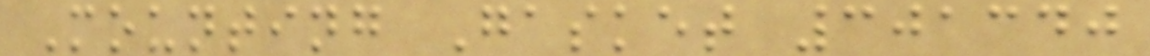Mounting Gasket 301340
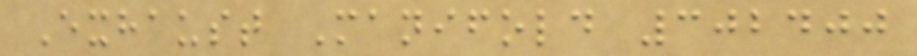Exhaust Manifold 302400
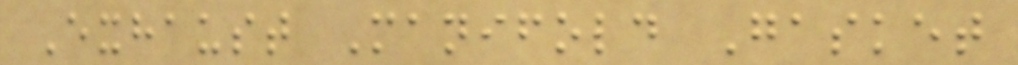Exhaust Manifold Gasket
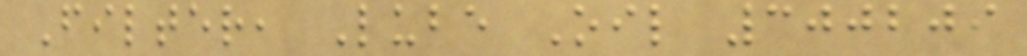Filter, Lube Oil 300209
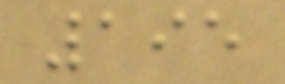195
